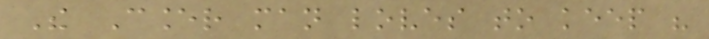The Cancer man loves to keep his
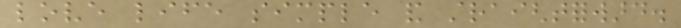love life simple and straightforward.
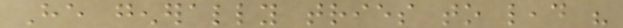He generally tries to lead his
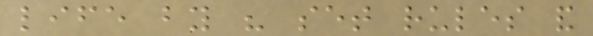life by his set rules and
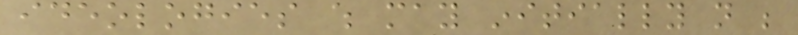ideologies which may initially not be
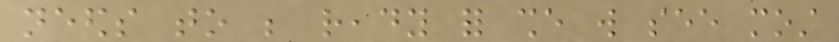needs to be ready for she will see most
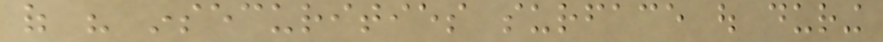of his insecurities surface out during
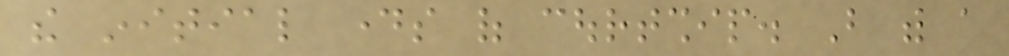the initial days of courtship. But with a
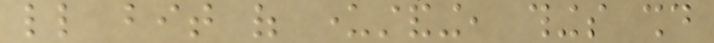little bit of understanding, things should
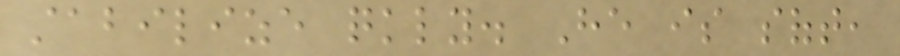stabilize quickly. He is soft,
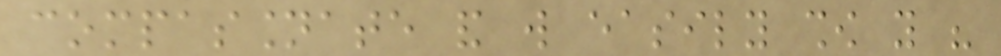compassionate and will easily show you his
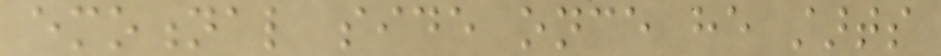emotional side once he starts
